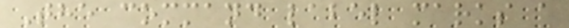The command label marks a
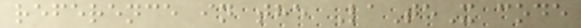reference in the LaTeX code
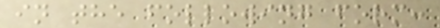in the following form:
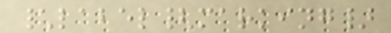\label{marking}
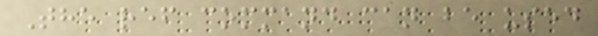The ref command can be used
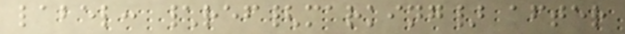label: \ref{marking} after
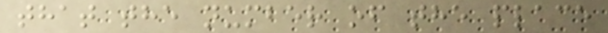that the number of the place
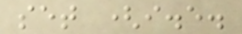set (i.e.
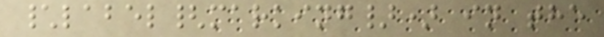\label{marking}) in the
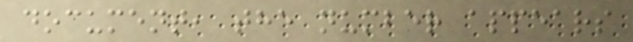document, the number appears
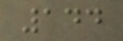144
